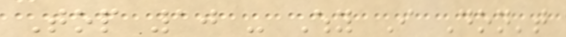Top 10 - Why I Don't
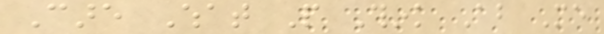Care What People Think About Me
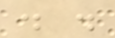. .
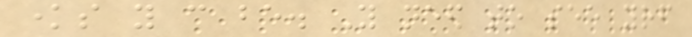knows you can be. You need to see yourself
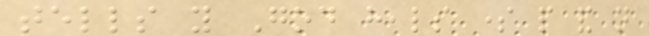tells you God heals some people and not
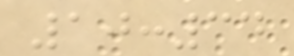10:34
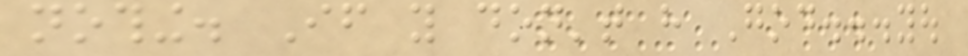nothing. If you don't have God...you
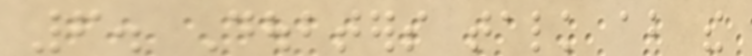6. Doubters talk about the
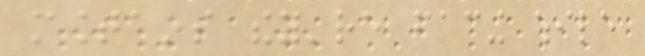mountains they're facing while
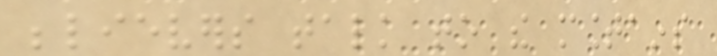believers talk to the mountains
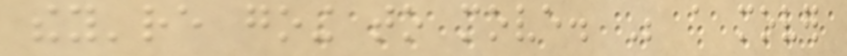they're going to move. Be a mover
